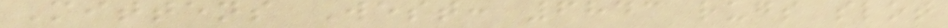Mittens West: 6843 rugs slot
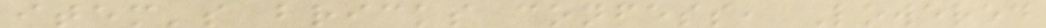item's bricks confess, Lowered
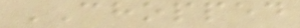CHOPPED
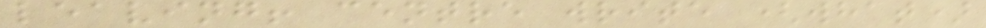leaving! centre write (what)
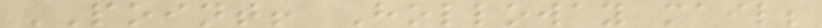POINT! Holloway mail;
